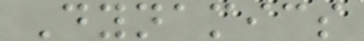Dynamics
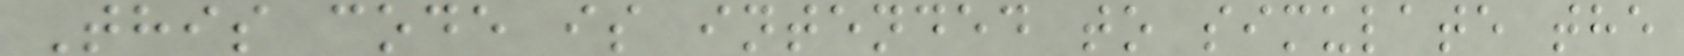This code is intended to simulate the
